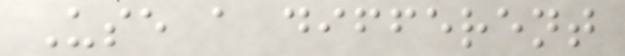Use a different
